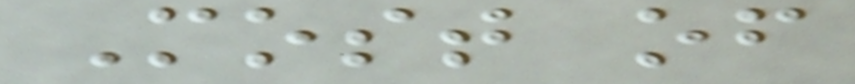Most of
